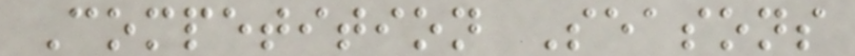Competition Seasons
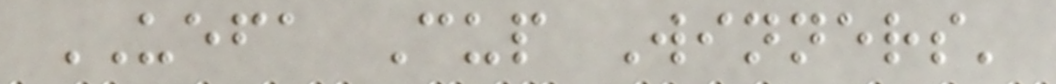UEFA Cup Winners'
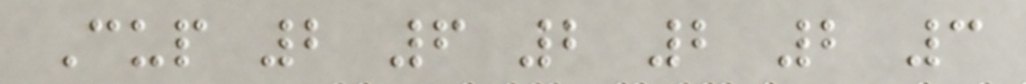Cup 2 6 2 2 2 3
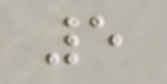5
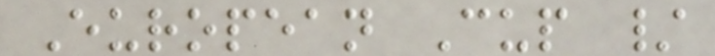European Cup /
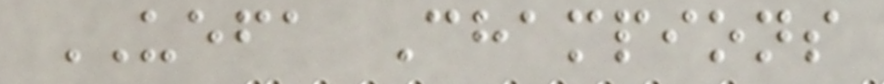UEFA Champions
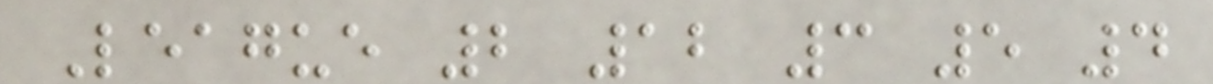League 2 12 3 5 4
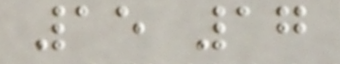15 17
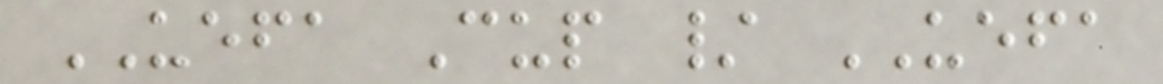UEFA Cup / UEFA
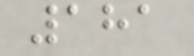181
